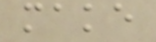make
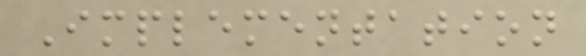Implementation
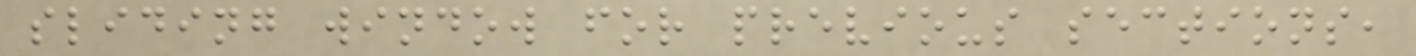sliding window for previous sections,
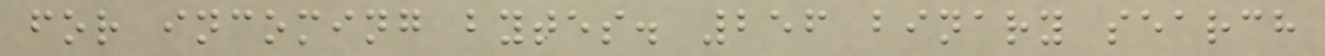for incoming bytes. 256 binary search
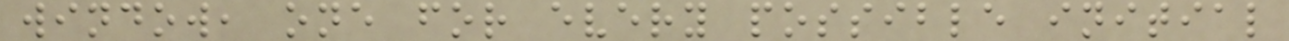window, one for every possible initial
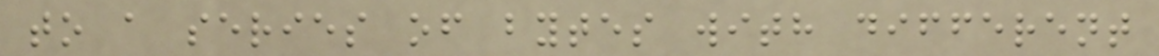to a series of bytes with different
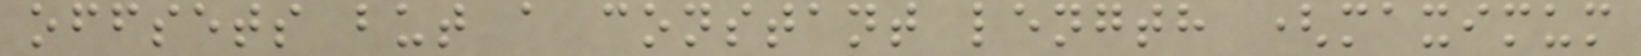offsets but a constant length (maximum
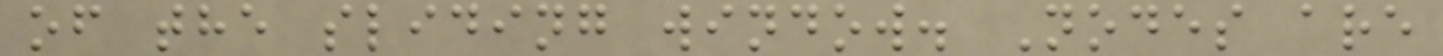of the sliding window. Nodes are
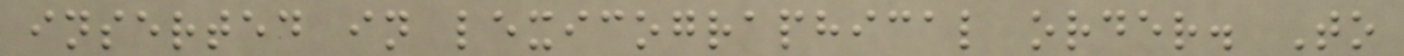inserted in lexicographical order. To
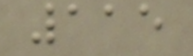115
